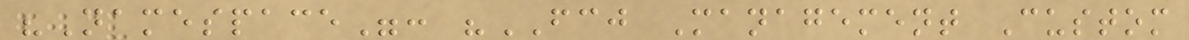"Namespace": "FCJ Management Custom
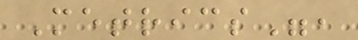Metrics",
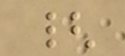{
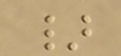}
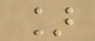]
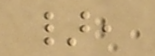},
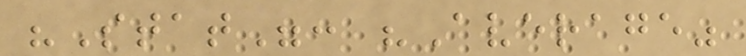"Stat": "Average"
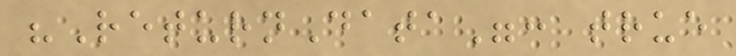"ReturnData": true
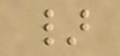}
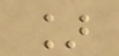]
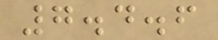7.4.6
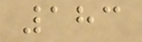183
